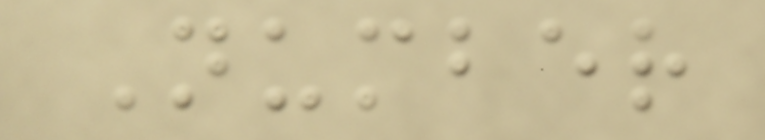Number
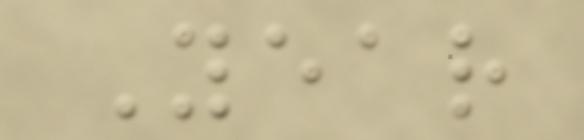Year
